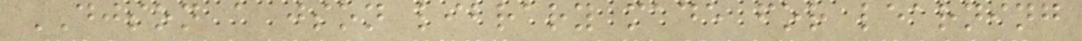DJSON a json library made for learning
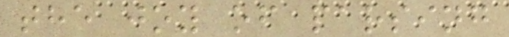the joy of parsing
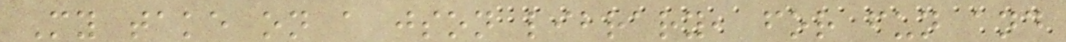My take on a json library, for fun and
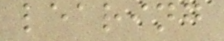learing
